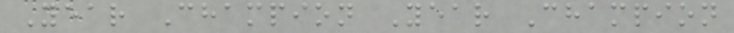Year Champion Year Champion
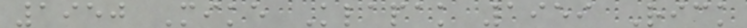1950 Mike Klapak 1959 Rick
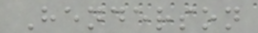Henderson
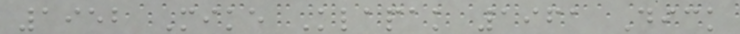1952 Mike Klapak 1961 Dick
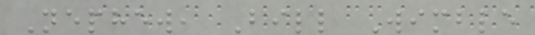Nephew, Bill Wimble
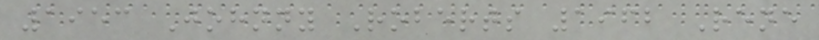1953 Johnny Roberts 1962 Rene
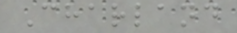Charland
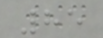85
